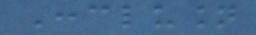Conclusion
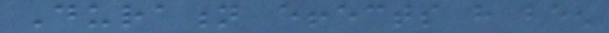Duration effects have been
